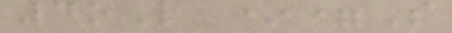4oL *=S
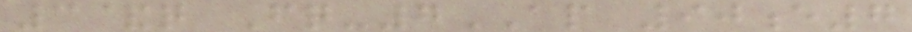3&q Fq-7AP 90e7
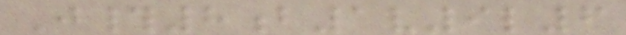J#8b1v9l6
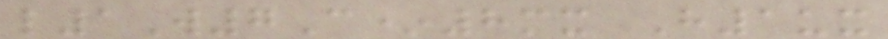l1W7C*8mx H1ux
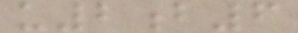u2b6
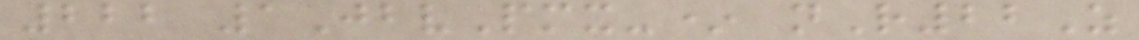222 1JbvPmx-* nR22Z
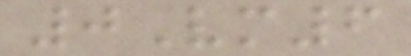0Vm6
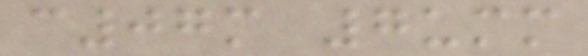c07m 7umm
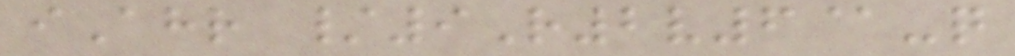iAhr /9R2v6@-q
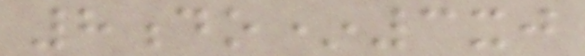8do*3xj
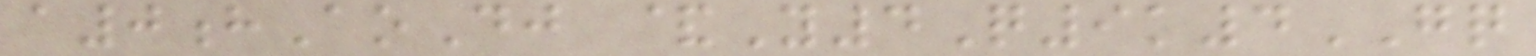a0hAoDj &Y4Q9k4GQ
